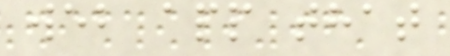web app that
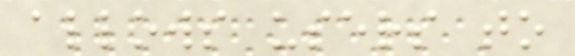allows users to
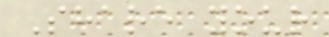Share your
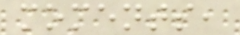moments,
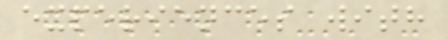experiences with
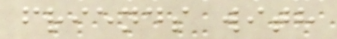friends with
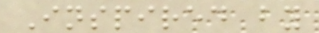Inspired by
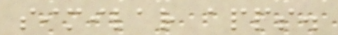similar apps.
